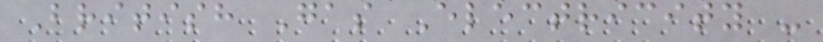British Gas Electricity -
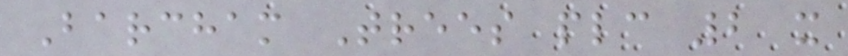Barcham Trees plc 2 x
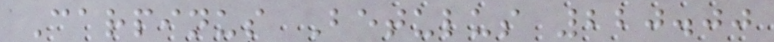Carpinus Betulus 220.00
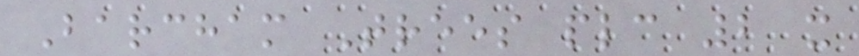Barcham Trees plc 2 x
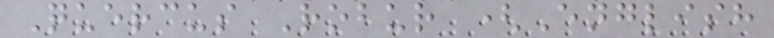Quercus Robur (English
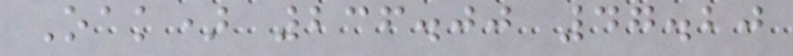Oak) 236.00 47.20
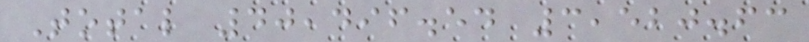Total 40,496.54 3,520.63
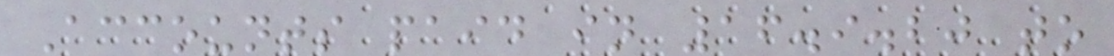Accounts paid in 16.9.20 to
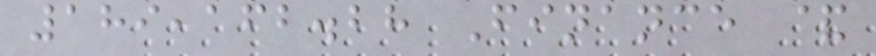189,162.28 Finance &
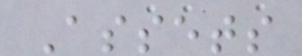Assets
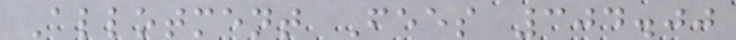Allotment Fees 304.00
